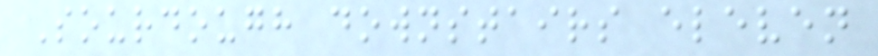Sourdough downstairs eleven
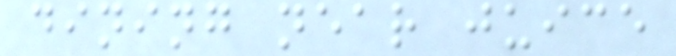dining near juice
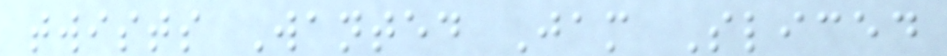twists Wanted Jam Sliced
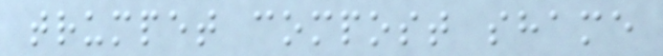trumpet compost shame
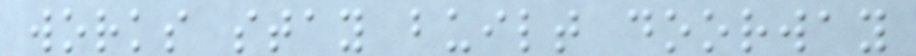works stay built doorway
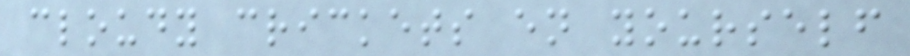cloudy crickets en yourself
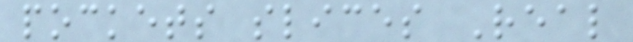pockets slices Real
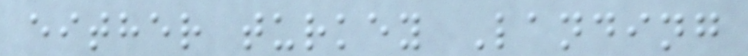either turkey Landing
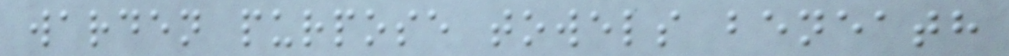warden purpose towels beneath
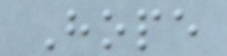Hope
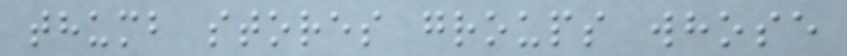thumb stores groups whose
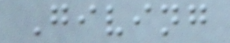Giving
